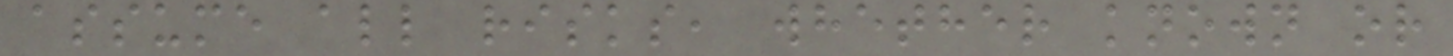assume all risks, whether known or
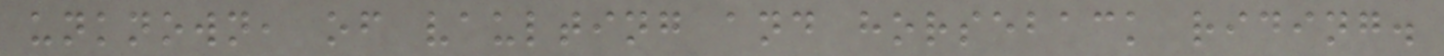unknown, of vaulting and horseback riding.
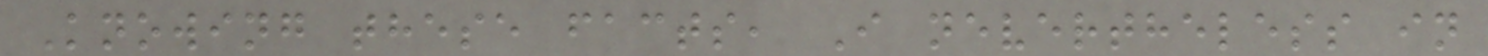Knowing these facts, I nevertheless in
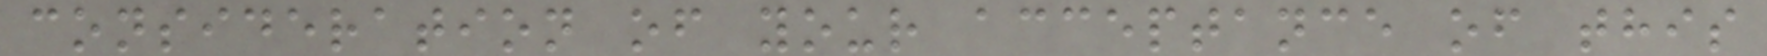consideration of your acceptance of this
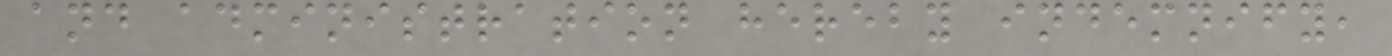and administration hereby indemnify,
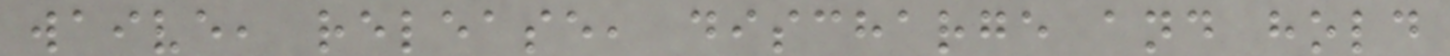waive, release, discharge and hold
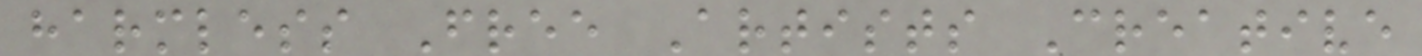harmless Free Artists Creative
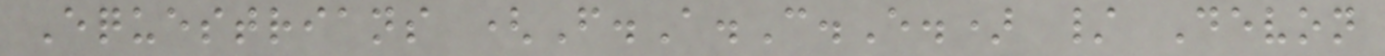Equestrians (F.A.C.E.) / Devon
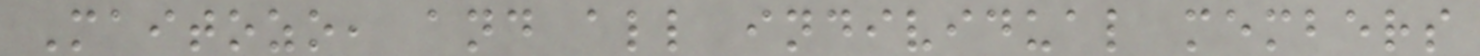Maitozo, and all individual members
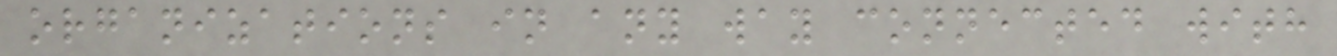organizations in any way connected with
